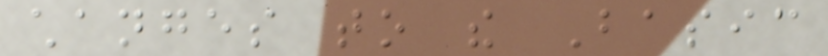changes to the Basic
